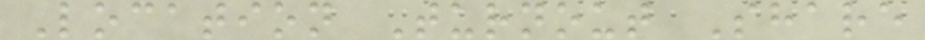Location Turnout Share
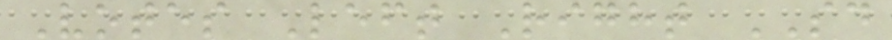Votes Left Right SD
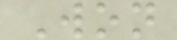Won
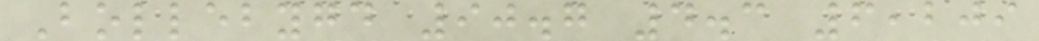Bollebygd 90.7 4.3 6,209
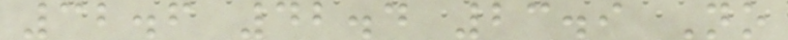32.6 42.4 23.9 No
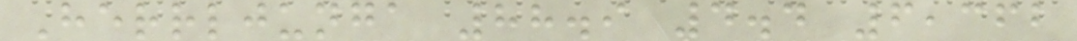Herrljunga 88.9 4.4 6,362
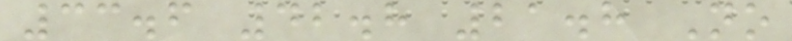33.6 42.8 21.8 No
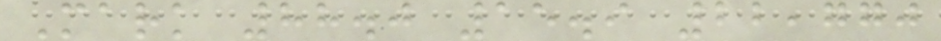Mark 88.0 15.9 22,770
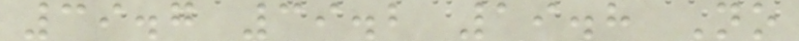39.7 39.2 19.8 No
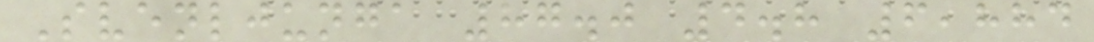Svenljunga 87.0 4.8 6,884
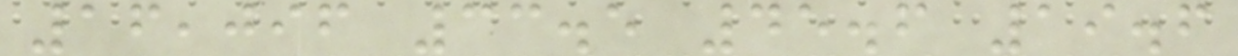16,096 33.5 45.6 19.6
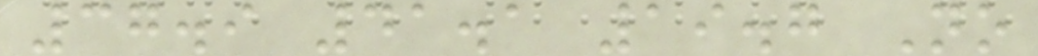37.9 41.1 19.7 No
